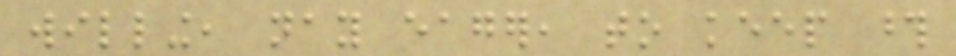willing, nay eager, to keep those
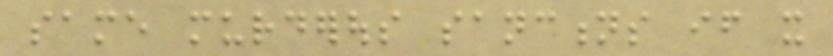same murderous sanctions if it
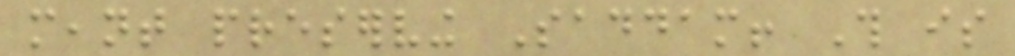meant preserving Saddam! This is
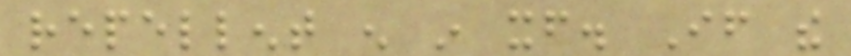repellent enough in itself. If the
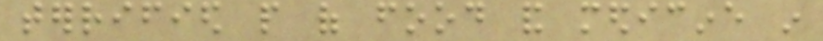terrified people of food and medicine in
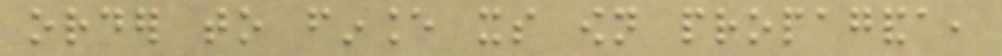order to finance its own propaganda,
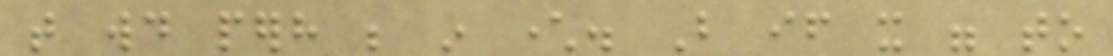that would perhaps be in character. But if it were to
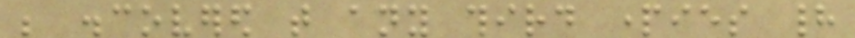be discovered that any third parties had
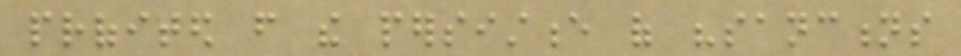profited from the persistence of "sanctions
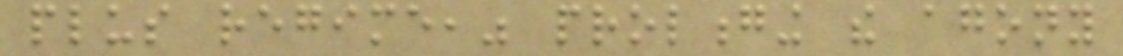plus regime," prolonging the agony
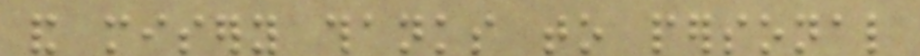and misery thanks to personal
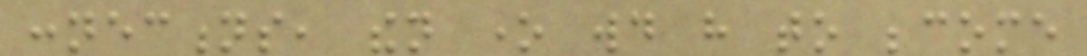connections, then one would have to become
